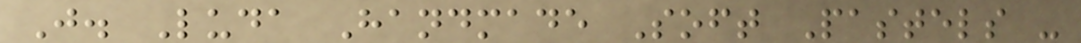J. Luda Handmade Soft Pastels -
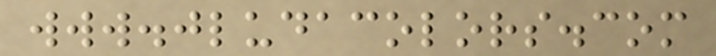www.jludacolors.com
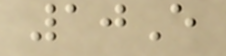10E
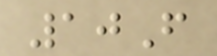10F
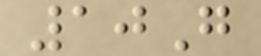10G
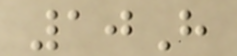10H
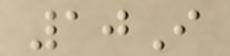10I
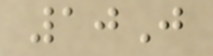10J
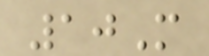10M
